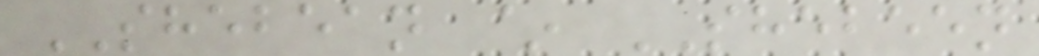SHEBEAN ~ SHEBEEN
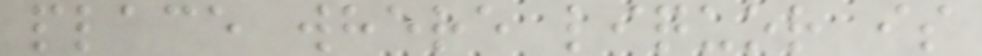place where liquor is
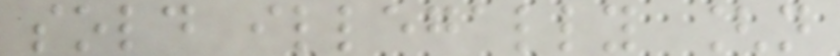sold illegally [n
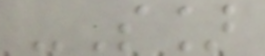-S]
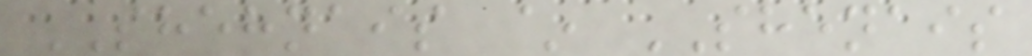SHEHNAIS ~ SHENAIS
